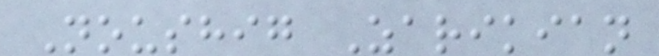Noushig Zarikian
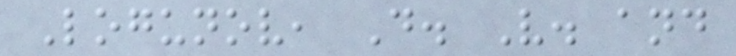Logunov, D. V. and
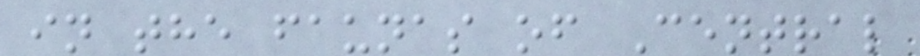in the faunas of Central
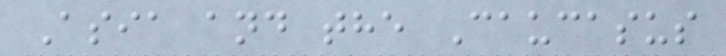Asia and the Caucasus
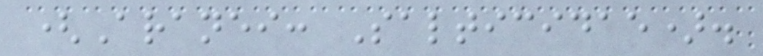(Aranei: Salticidae).
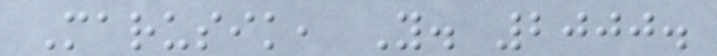Marusik, Y. 2000.
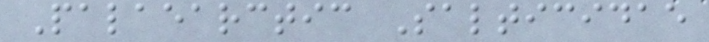Palaearctic Salticidae
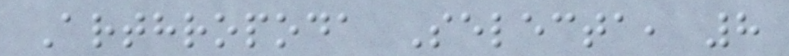Arthropoda Selecta, 8
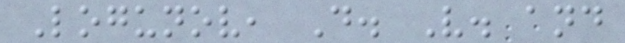Logunov, D. V. and
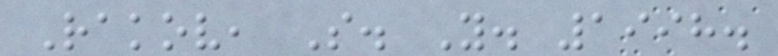Rakov, S. Y. 1998.
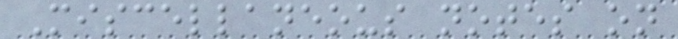Miscellaneous notes on
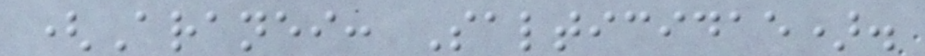(Aranei: Salticidae).
